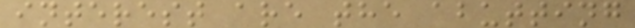interest are the abutting
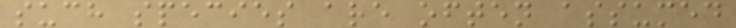such species are often assumed
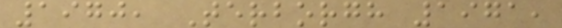1970, Terborgh 1971,
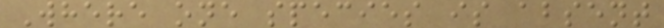Where one species is absent
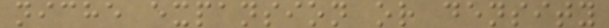niche expansion or density
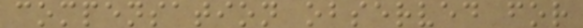compensation observed for
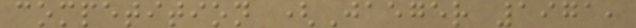competition (Jaeger 1971,
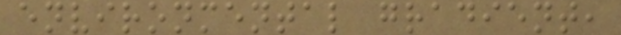environmental gradient,
